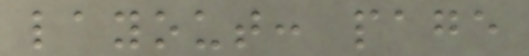layout: page
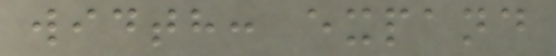width: expand
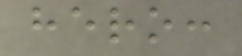hero:
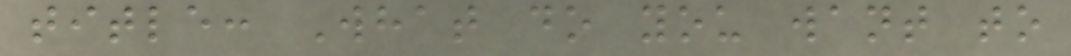title: What do you want to
